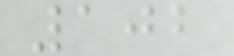102
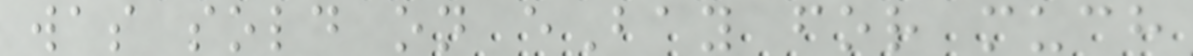was sold on eBay for much
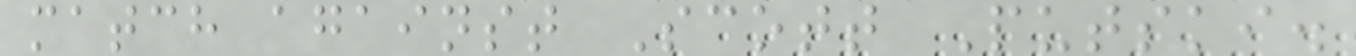match against Scott Putski.
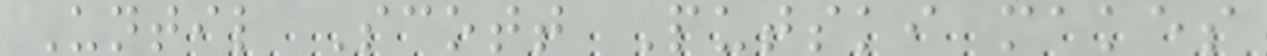Until Scott Putski makes
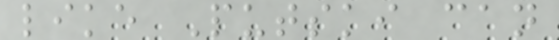like Putski can
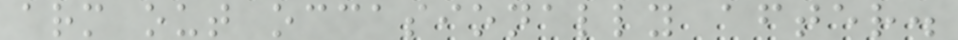arm out occasionally after.
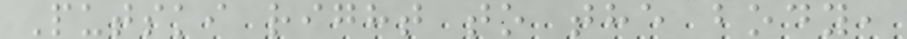Putski right to the body,
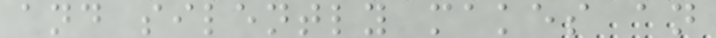and silently makes an
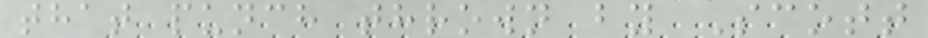that punch thrown by Scott
